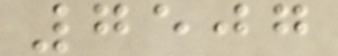7507
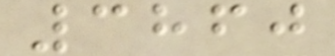3860
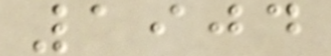1904
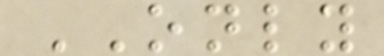ONLY
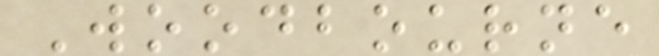Woodbourne
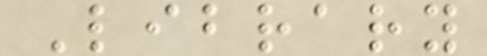Library
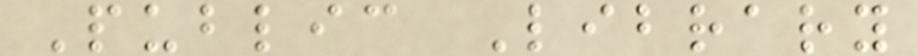Public Library
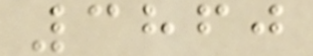3860
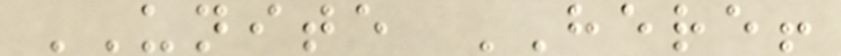UNITE HERE!
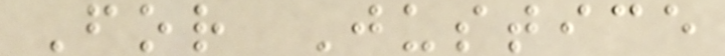For Justice
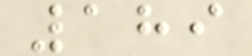189
